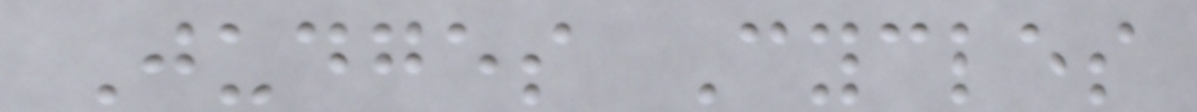Judges Cycles
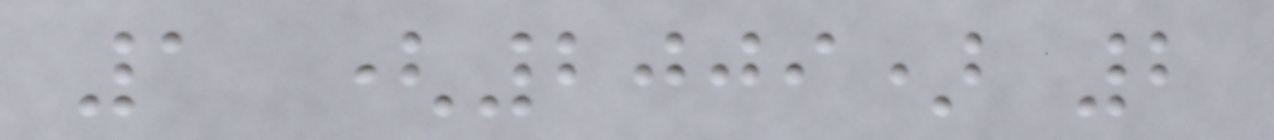1 (2009) 2
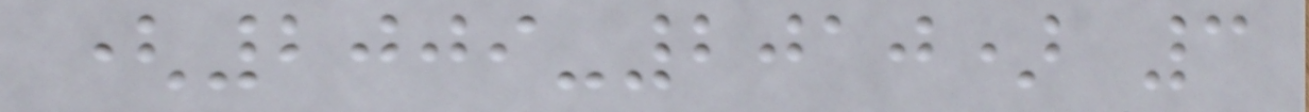(2009-2010) 3
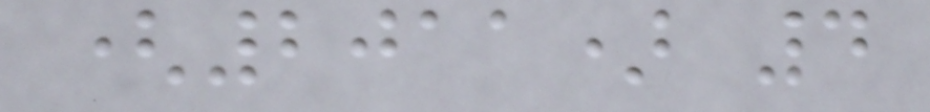(2011) 4
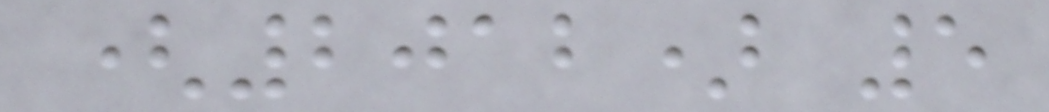(2012) 5
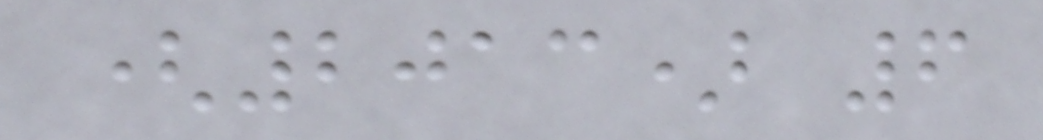(2013) 6
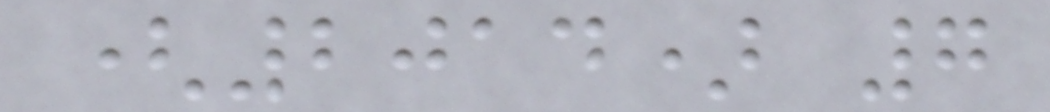(2014) 7
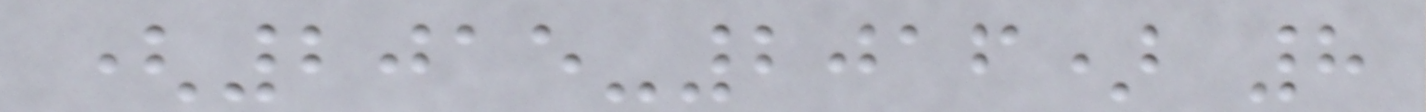(2015-2016) 8
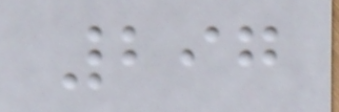297
